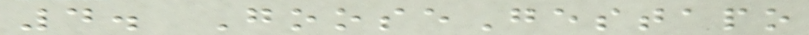4. GooseGestapo
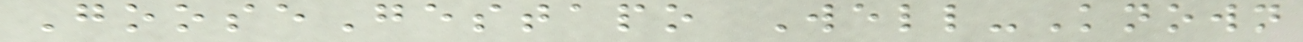GooseGestapo Well-Known
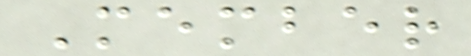Member
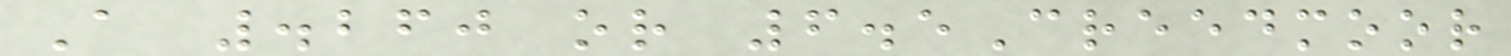A .260 or 6.5Creedmoor
